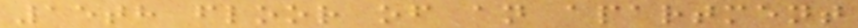15th floor of an apartment
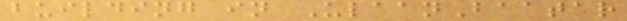building in UlaanBaatar
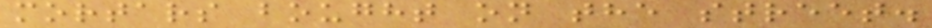mortars bought on the street.
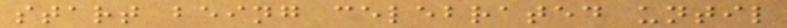start being celebrated until
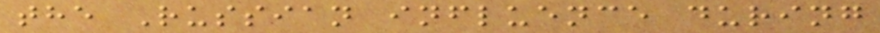the Russian influence during
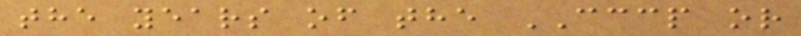the years of the CCCP or
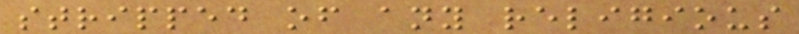stripped of any religious
